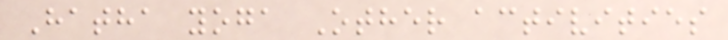Hatha yoga Other activities
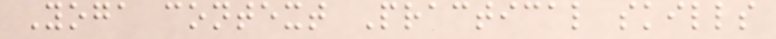Yoga context Practical skills
